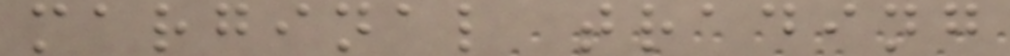marginal trading
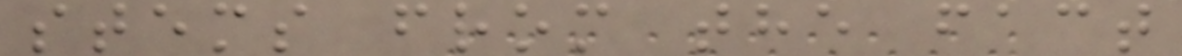stems from the fact
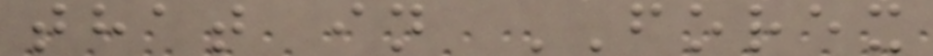that in FOREX
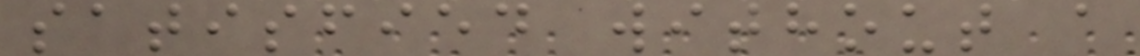satisfied without a
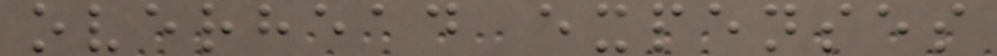overhead expenses
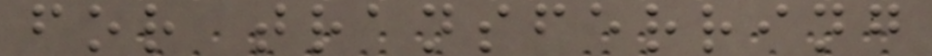for transferring
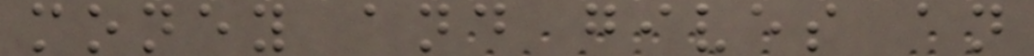money and gives an
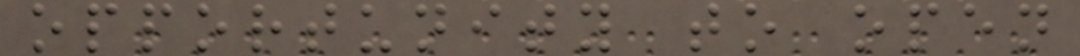opportunity to open
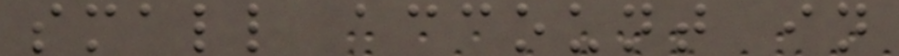small account in
